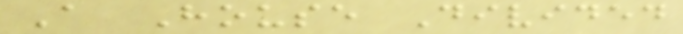A House Divided
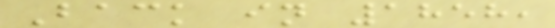Back in 1858,
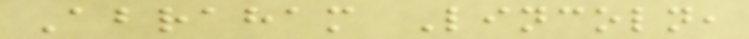Abraham Lincoln,
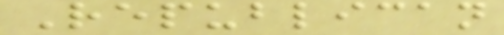Republican
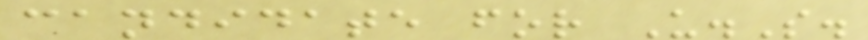candidate for U.S.
